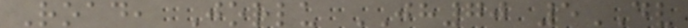Road, Jorlu JH70 5DV
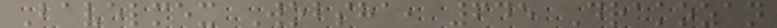Bavelmex Wobsha, 645 Drakozan
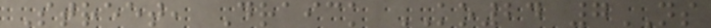Street, Draick KO24 7NS
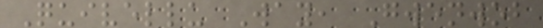Quivellu Way, Gwenwob
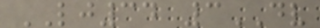LJ34 3DV
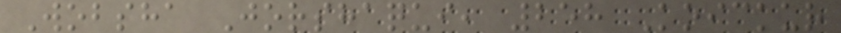Wobsha Jorshaqui, 258 Koickur
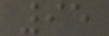95
